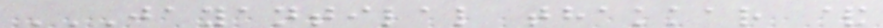JAYANTILAL THAKKAR &
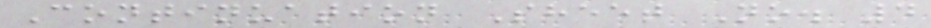Continuation Sheet No. 4
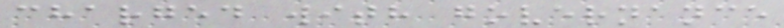charged with governance
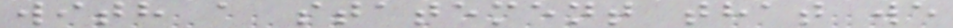with a statement that we
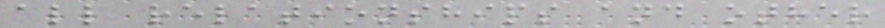all relationships and other
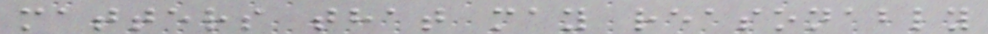matters that may reasonably
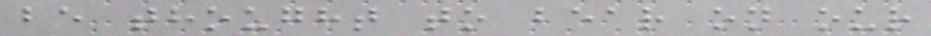be thought to bear on our
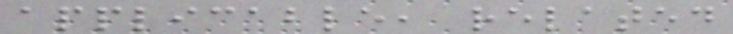applicable, related
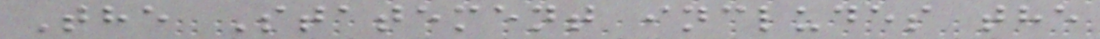The Statement includes the
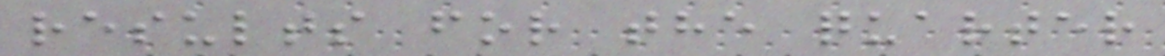results for the quarter
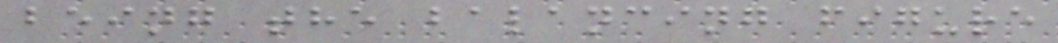being the balancing figure
